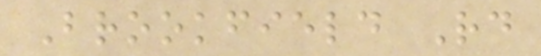Brookfield Rd
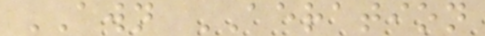AWN AERATION
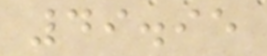49.95
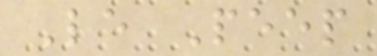Le Peep
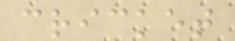cricket
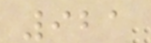921
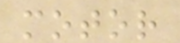motor
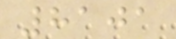8101
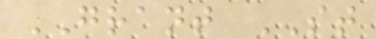GRANT ST
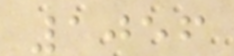1056
